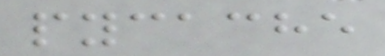pycache
